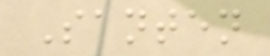Santen
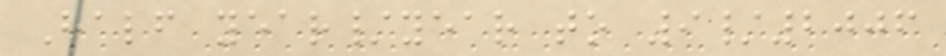Half year/year to 9/2006
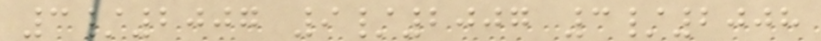3/2007 9/2007 3/2008
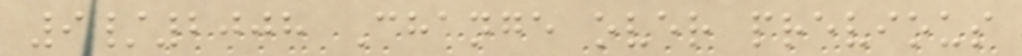9/2008 Change over previous
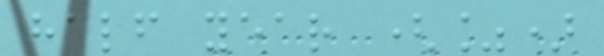half year (%)
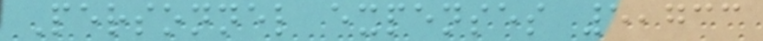Personnel expenses 5,733
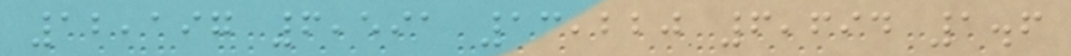12,197 6,591 13,220 6,694 1.6
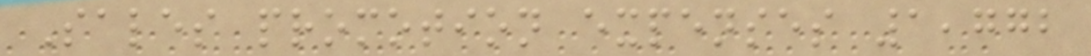Sales promotion expenses 1,772
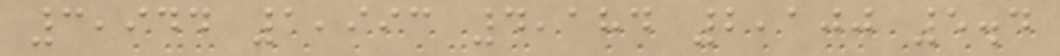3,944 1,993 4,184 2,100 5.4
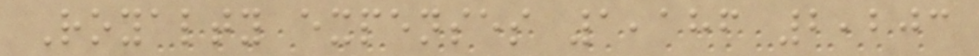Royalty expenses 1,186 2,203
